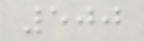500
